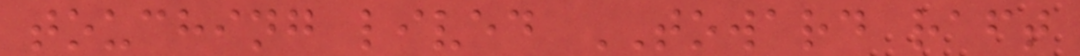touching lived TOWARD raft
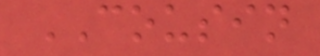COUSIN
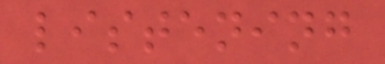listening
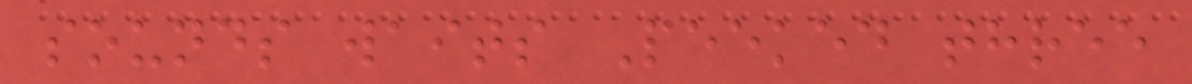sounds waits Peeked three
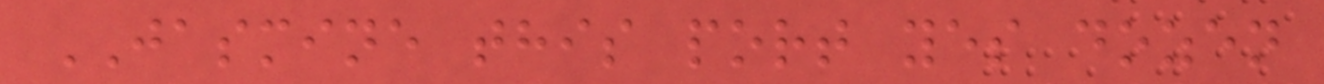JASMINE this port yes dozen
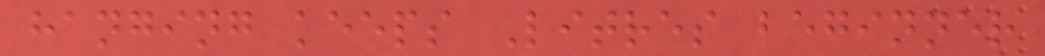hanging keeps Litres beginner
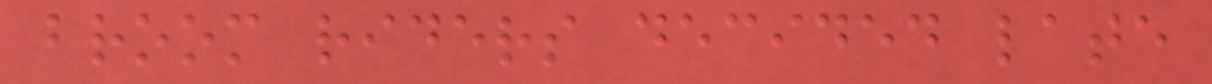broom riders decided late
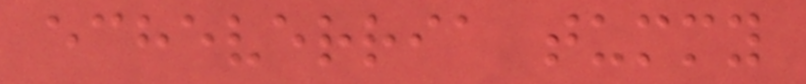echeverria tummy
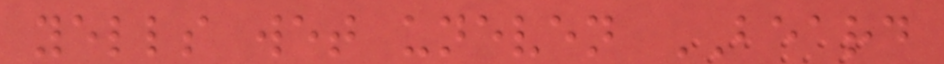yells wet uneven BEARD
